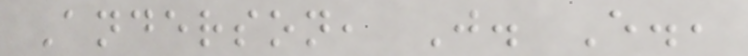Anderson, J. E.,
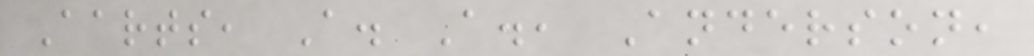Aarts, A. A., Anderson,
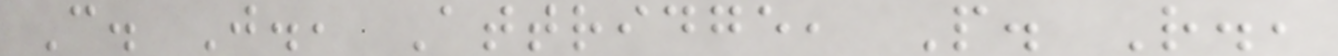C. J., Attridge, P. R.,
